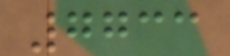7733
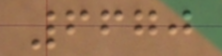6670
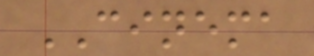CINEMA
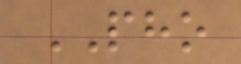PHO
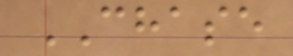CHASE
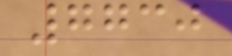7730
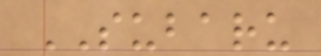SUBARU
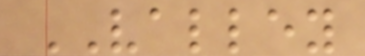VALLEY
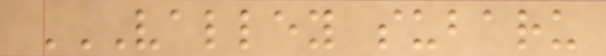VALLEY SUBARU
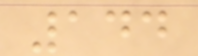144
